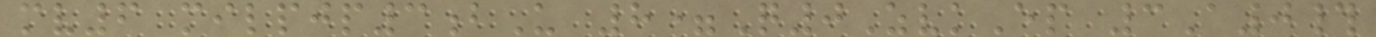mv6 milpjp3bU 8=Q0ZvkEp 3A0#
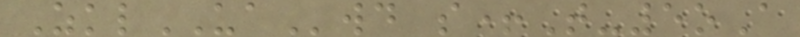ZklUAwd s+T-5oA
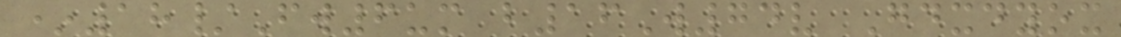*18/Fw6um b16W74v Gdxdyox
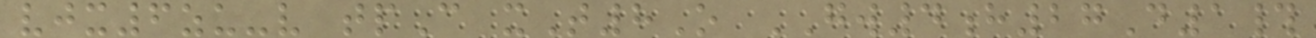vjx6zu-v tpC xT8O GW4h27D1#
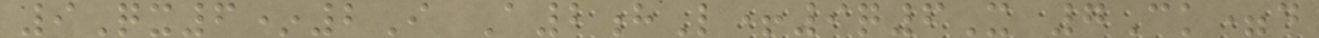9Qx6*2I A2hL+9q6X 7Ck=d
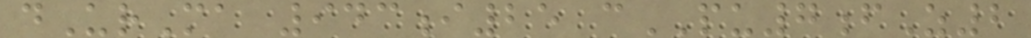dUrMa 943i25 cPU7fZ2
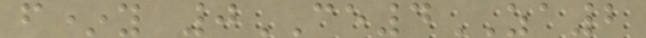f*y 0CE4ZA2
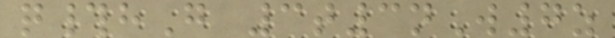q#hG 3t3nW7z
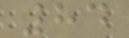84
